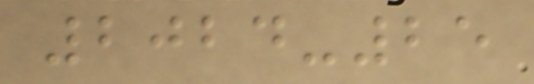2024-25
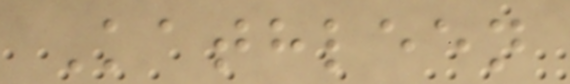Kathleen
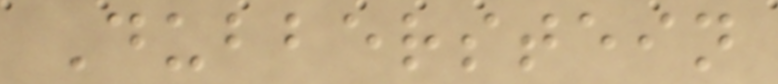Dubberstein
